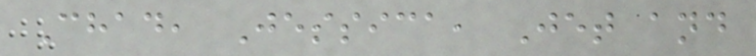Chad, Jessica, Jet and
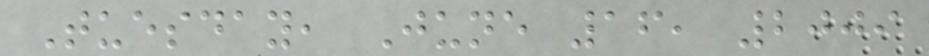Tuesday, June 16, 2009
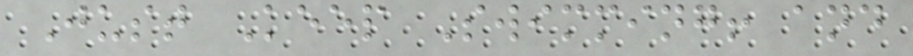Just Keep Swimming! and
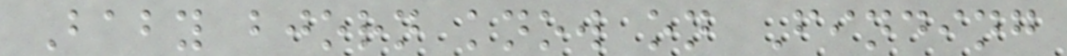Baby bjorn know on Finding
